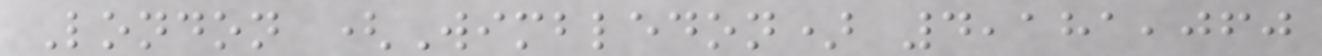London (Wimbledon) 4,181,060
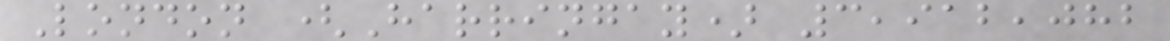London (Harringay) 3,912,082
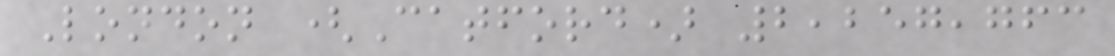London (Catford) 2,257,763
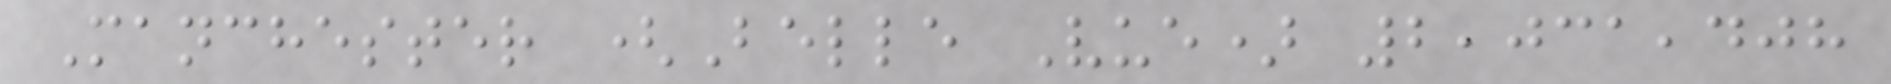Manchester (Belle Vue) 2,031,408
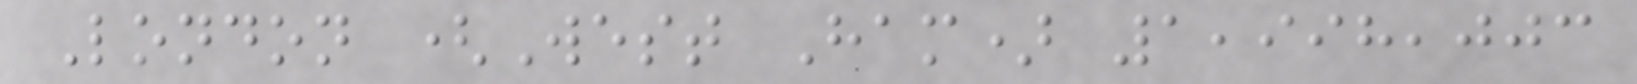London (West Ham) 1,998,003
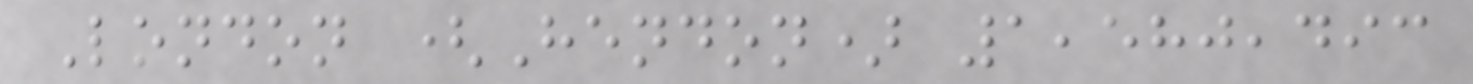London (Hendon) 1,580,493
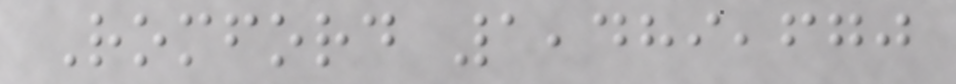Romford 1,489,670
